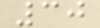30
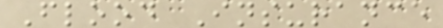Flood Insurance
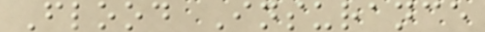Flood Insurance
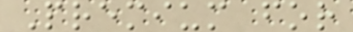Premium for
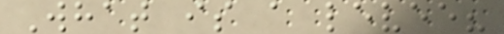What is a levee?
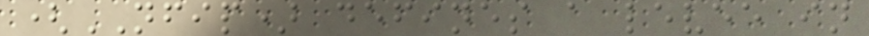(NFIP) defines a levee in
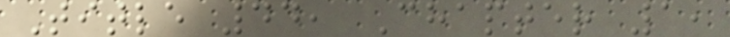Title 44, Chapter 1,
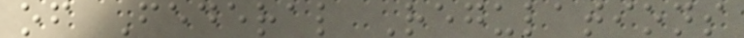of Federal Regulations
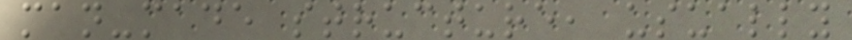man-made structure, usually
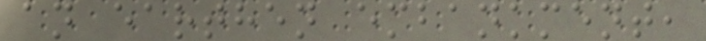an earthen embankment,
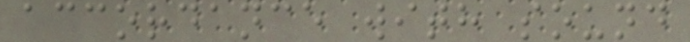accordance with sound
